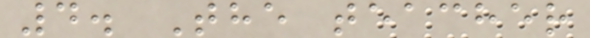4. The teacher
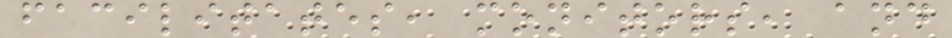facilitates, monitors, and
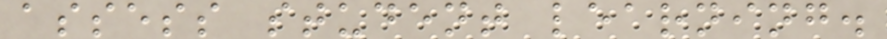assess student learning.
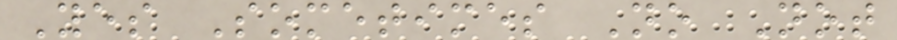Yes Sometimes No Not
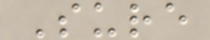Sure
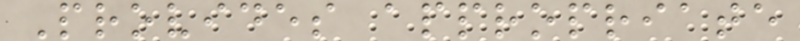Provides appropriate
